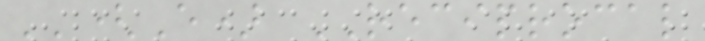''(E) RECIPROCAL
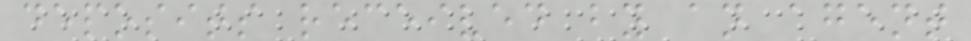deposits received by an agent
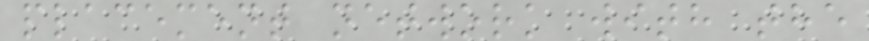placement network with the
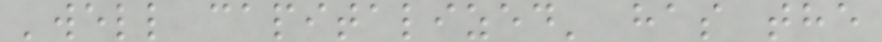'well capitalized' has the
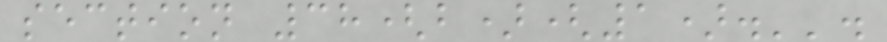section 38(b)(1).''.
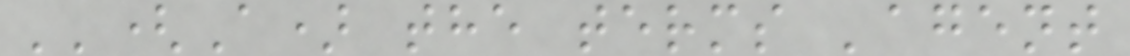''(A) the terms 'agent
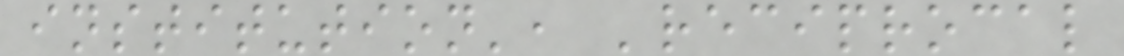institution', 'reciprocal
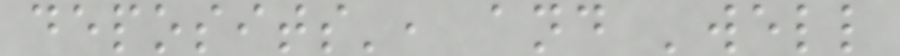deposits', and 'well
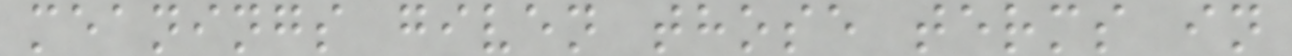meanings given those terms in
